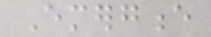Emergence
